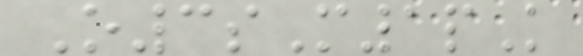O3sM1pK
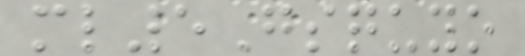ml5Gsquyo
